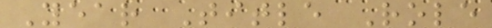Year Title Role
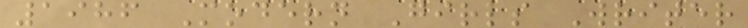1986 Modern Girls Writer
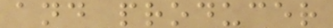and producer
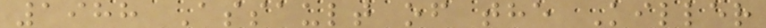1988 Assault of the Killer
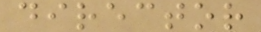director
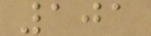101
